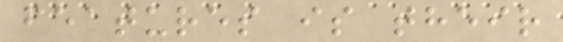features is their
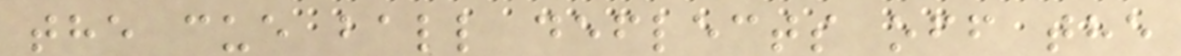the cue ball deflects off the
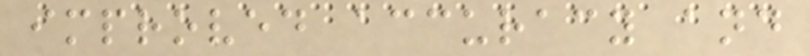improved accuracy and
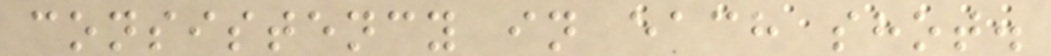consistency in each shot.
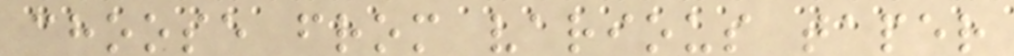choose from various taper
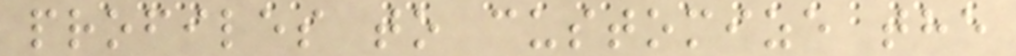profiles to customize the
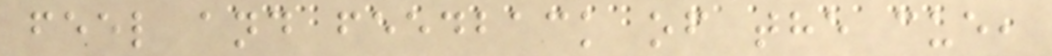feel and feedback of the cue,
